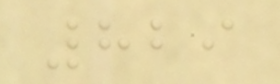829
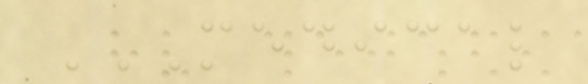MEDICAL
